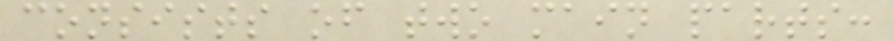consists of two main parts:
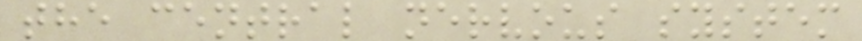the central nervous system
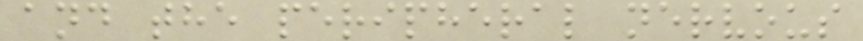and the peripheral nervous
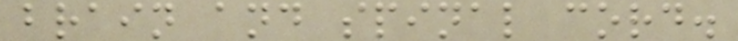brain and spinal cord.
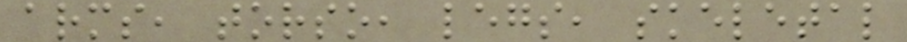arms, torso, legs, skeletal
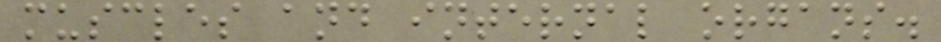muscles and internal organs.
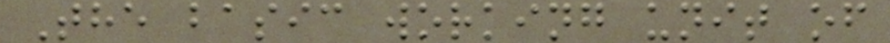The basic working unit of
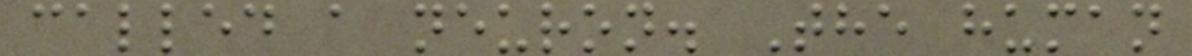called a neuron. The human
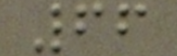66
